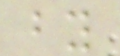by
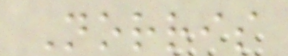Norris
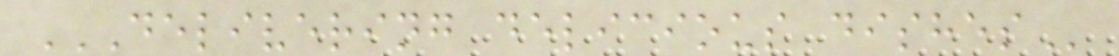DELIVERING DELICIOUS DISHES
